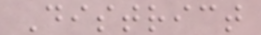District
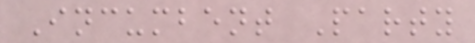Incumbent Party
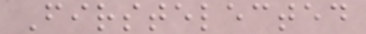Firstelected
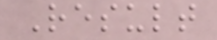Result
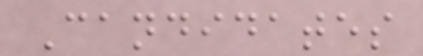Candidates
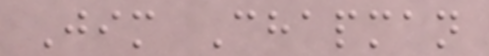Jim Chapman
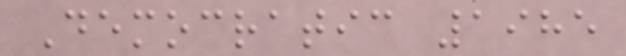Democratic 1985
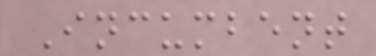Incumbent
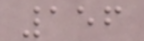156
